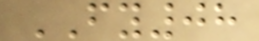FY08
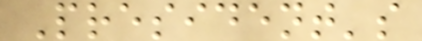President's
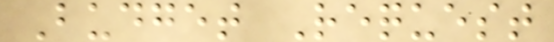Budget Request
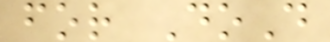for DoD
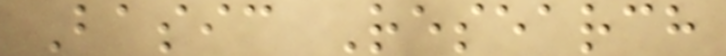Basic Research
